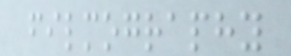filmography
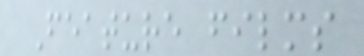Feature films
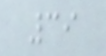39
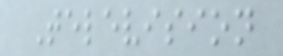Television
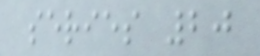series 20
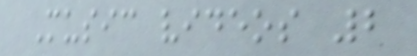Music videos 2
